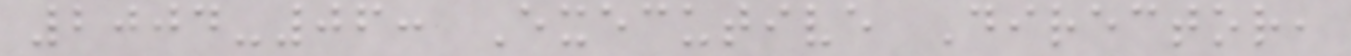2004-06: Executive Director,
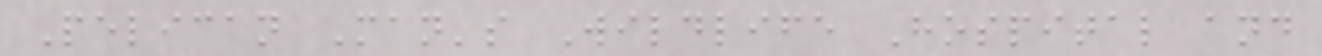Pelican Man's Wildlife Hospital and
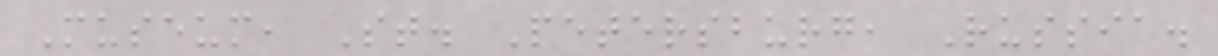Museum, St. Petersburg, Russia.
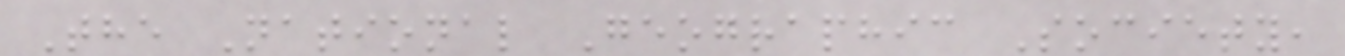The National Geographic Society,
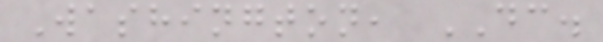Washington, DC.
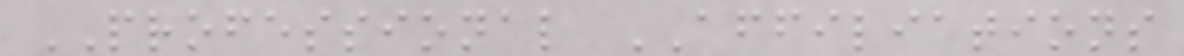PROFESSIONAL AFFILIATIONS
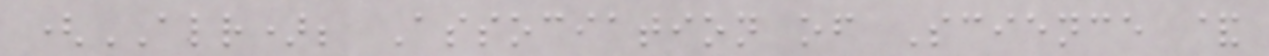(ALR); Association of Science &
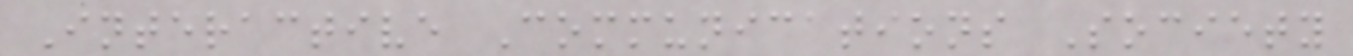Interactive Communications Society
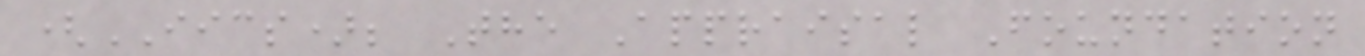(IICS); The Appraisal Foundation
